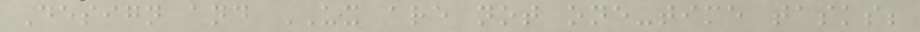Design and UX are not one-time tasks;
